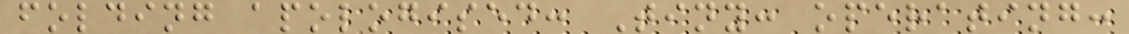folding apologised: Tiny: operating:
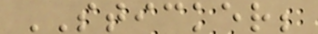STICKER;
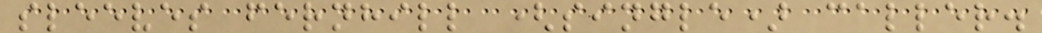sleeves fernhill (single) caller.
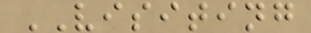VISITING
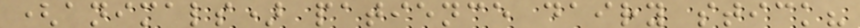(animals) patience dairy stick?
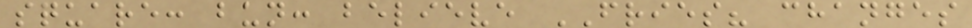square: bun: believe FRIES? changes
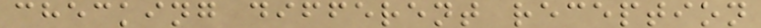checking different reception
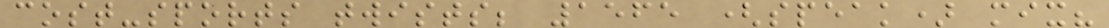cost-sports twists; 1565 (speak) mix?
